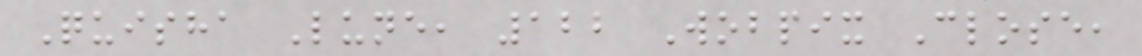Quisha Lune, 122 Wobpix Close,
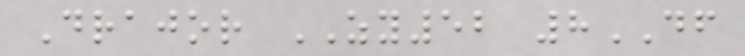Drajor ZY52 8DF
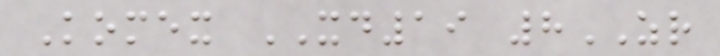Komex XD19 8ZR
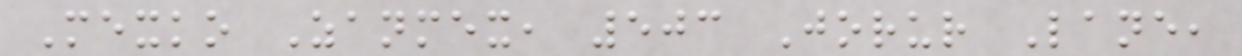Mexko Zanmex, 503 Jorur Lane,
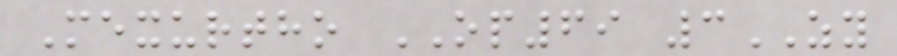Mexurtho OP69 3ZY
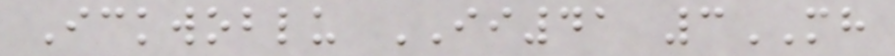Ickwoblu II41 3MH
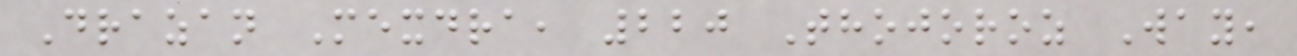Drazan Mexdra, 220 Thojoroz Way,
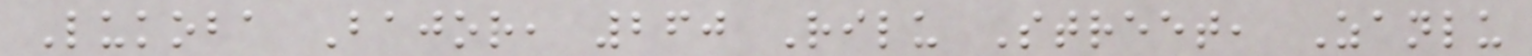Lukoba Bajor, 260 Rilu Street, Zanlu
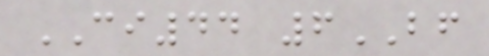CI44 6BF
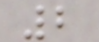2
